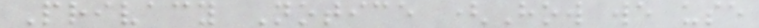Privacy Notice (How we use
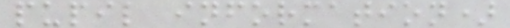pupil information)
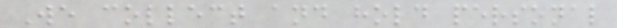We collect and hold personal
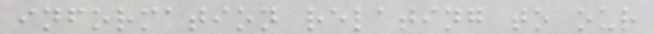information relating to our
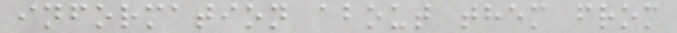information about them from
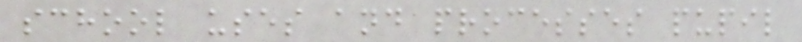school uses and processes pupil
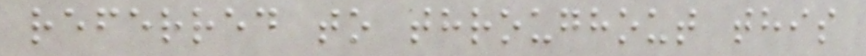referred to throughout this
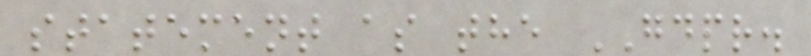statement as the GDPR.
